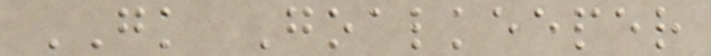GK Goalkeeper
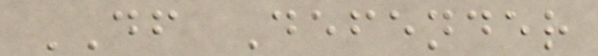DF Defender
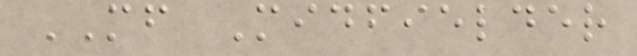MF Midfielder
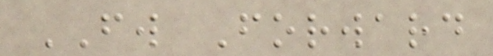FW Forward
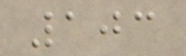103
